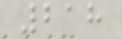218
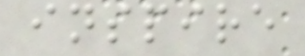inspire
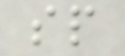sp
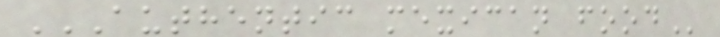AUTHENTIC MEXICAN FOOD
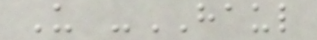U -HAUL
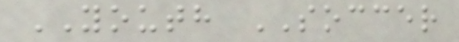YOUTH SOCCER
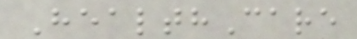HealthCare
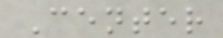Center
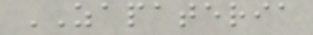ZAPATERIA
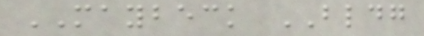MAYBECK BLDG
